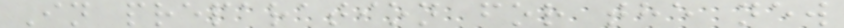In preparation for the new
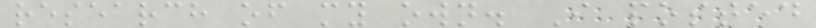research of my own. I posted
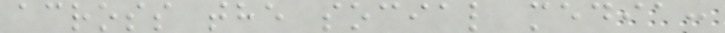across the social media:
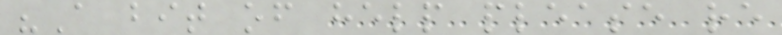"A bit of help please re
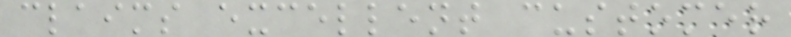claims excellent customer
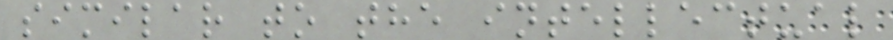similar to the intellectual
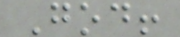God!
